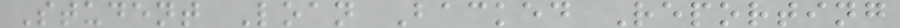Student Loan Backed Reporting
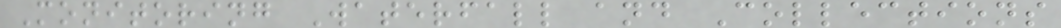Monitoring Waterfall and Collections
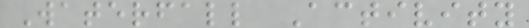Waterfall Activity
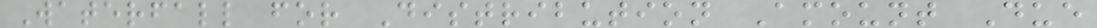Waterfall for Distribution Amount Due
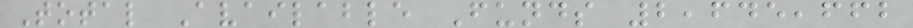Total Available Funds 2,645,662
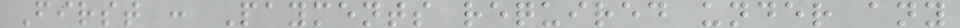First : Payments required under any
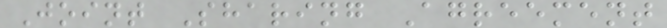Joint Sharing Agreement
